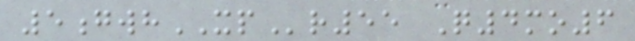5gwhXPr55 Q4mo6
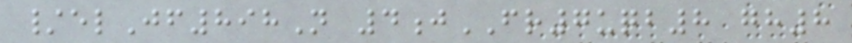/elJf898N 4jFR7uqb8 gh8
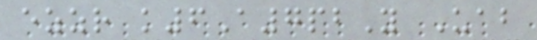ezzr k6A7pbY Uab
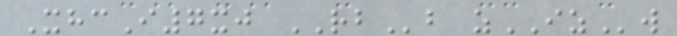XhcI7xj RBb zIZw
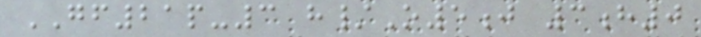GF21p-3 h/O5j 3h0
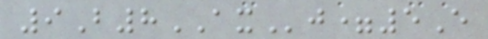9B8AXj=5E
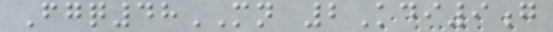Fgq48MN 2Kdi9g
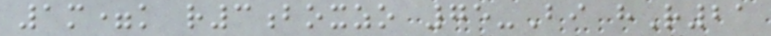1m=k r3boxzo 75-Bi hR21
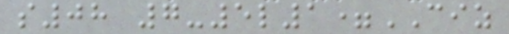s08 7-5l1=CIZ
